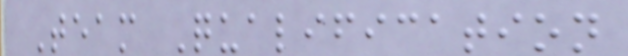Team Qualification
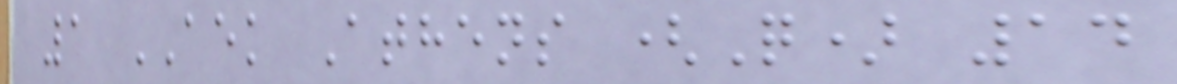1 AEK Athens (Q) 14
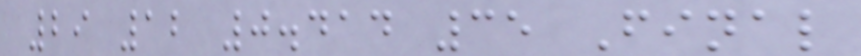29 12 0.414 35 Final
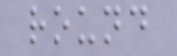round
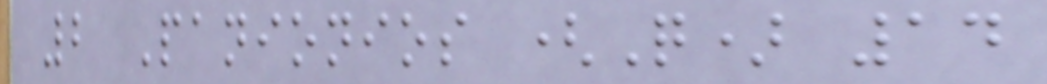2 Panionios (Q) 14
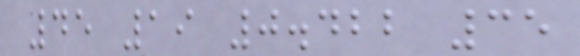45 19 0.422 35
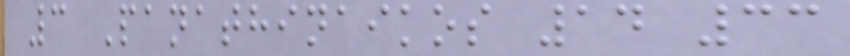3 Panathinaikos 14 33
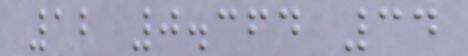12 0.364 34
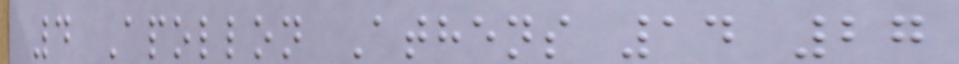4 Apollon Athens 14 27
